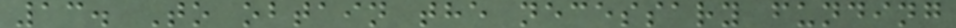13. To obtain the necessary funding
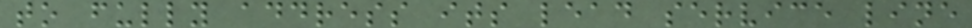to fully address its lead service line
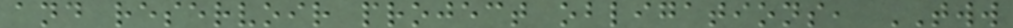and reservoir project obligations, TWW
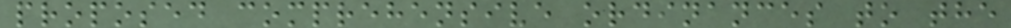proposed comprehensive ordinances to the
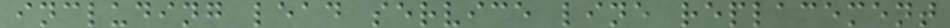including lead service line replacement
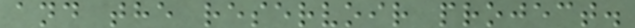and the reservoir project.
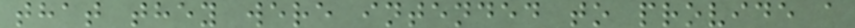that they were intended to provide a
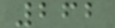262
